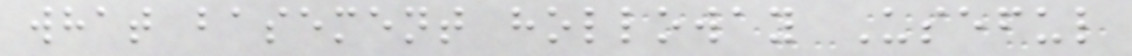what basement holloway Useful
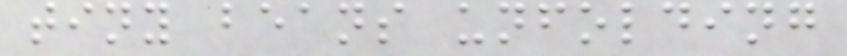tiny beans unfolding
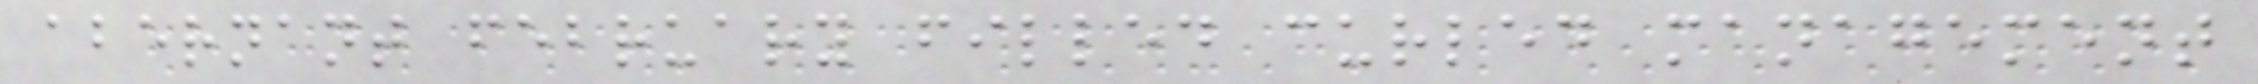abernant february filled curled management
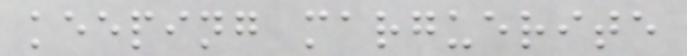keeping marguerite
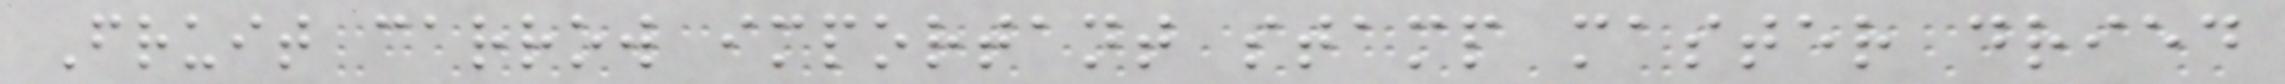Fruit carrow important stamp master dried
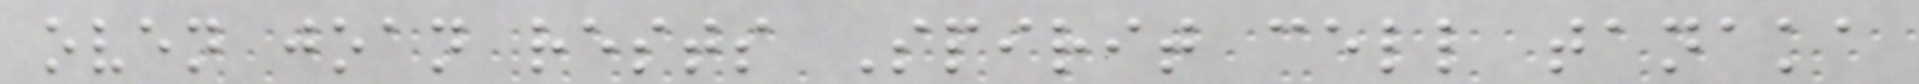oven joan rests Spirit cell tanaka
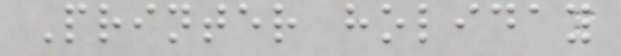Printer holiday
